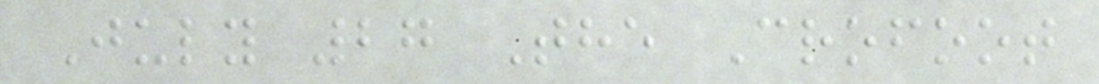July 27 The Crofoot
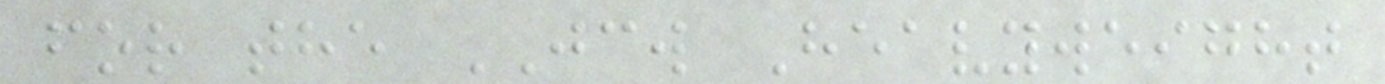for the JCW Heavyweight
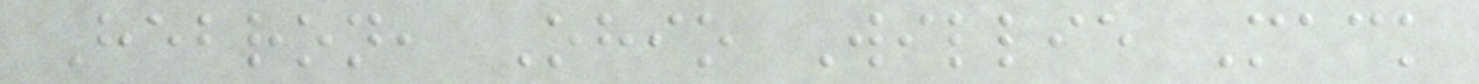Hebron, Ohio Willie Mack
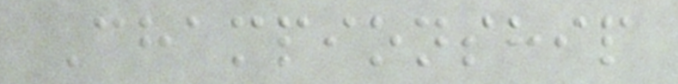Championship
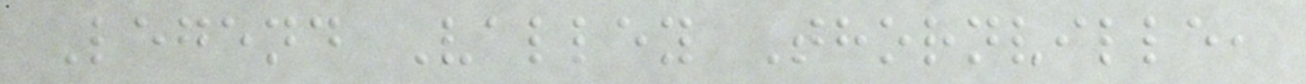Legend Valley Thornville,
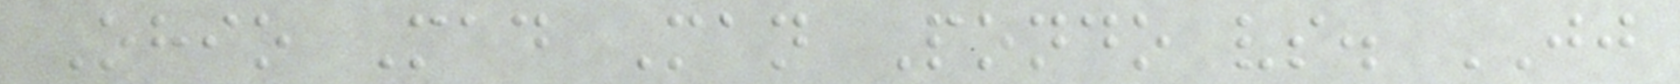Ohio Mad Man Pondo vs. JJ
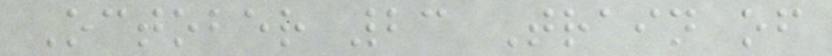October 23 Train of
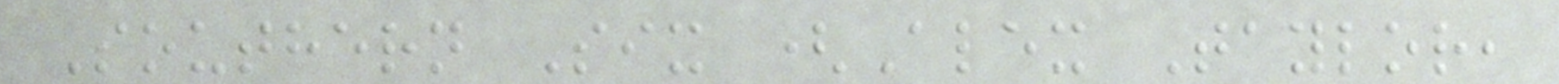Southern Six (Alex Taylor,
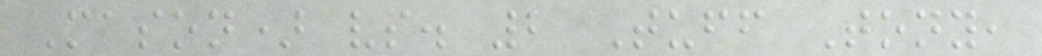Mason) vs. 2 Tuff Tony,
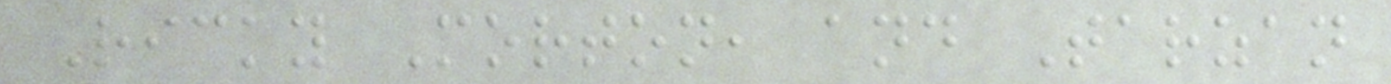Ricky Morton, and Tarzan
